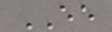EE
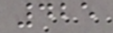425
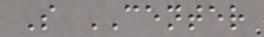S CENTER
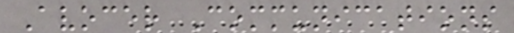Avocer Communications
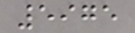5975
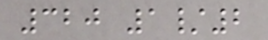320 1/2
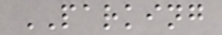PARKING
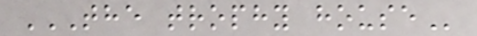THE TROPHY HOUSE
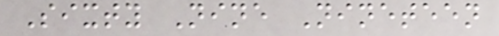Sixty Nine Nineteen
